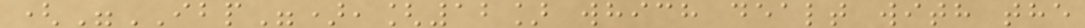("IBP"),[12] which dealt with the
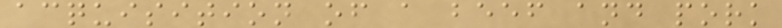acquisition of a beef and pork
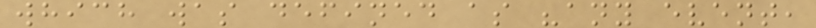which was defined as "any event,
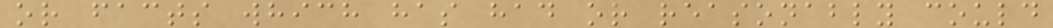or facts which has had or reasonably could
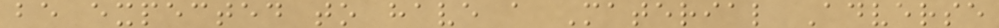be expected to have a Material Adverse
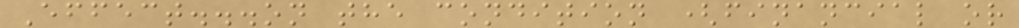Effect...on the condition (financial or
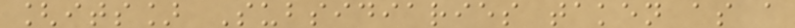[its] Subsidiaries taken as a
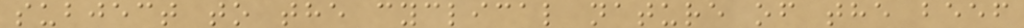subject to the cyclical nature of the beef
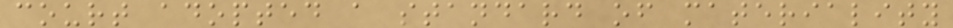court adopted a standard of materiality
